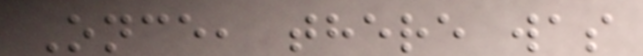Once, there was
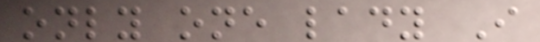only one lady I
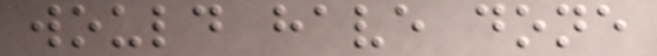would have done
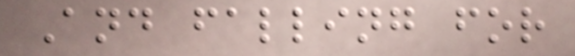And falling for
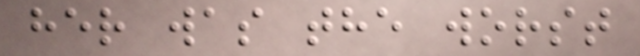her was the worst
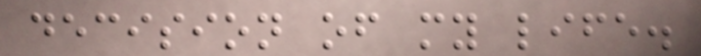decision of my life.
